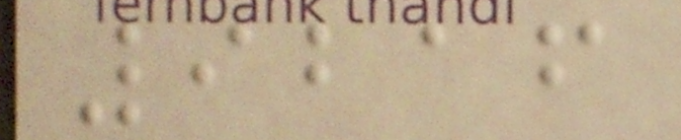9216
